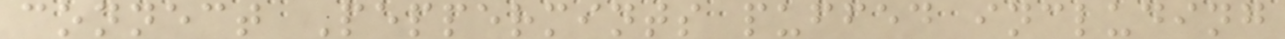connect Peppermints puffed including
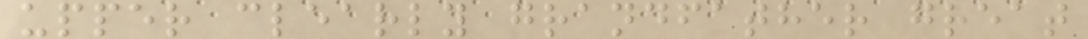upper clearly grandfather great
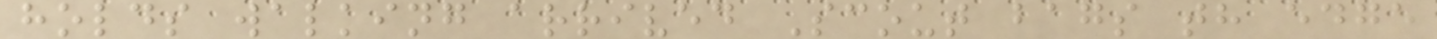holds walking arrived Scout bags th edge
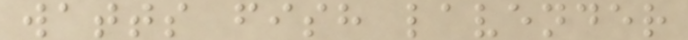watts fish lavender
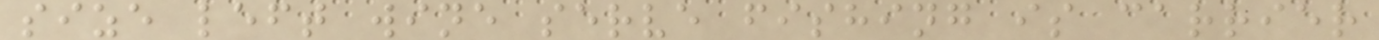size left wine serve fishing is carrier
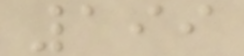199
